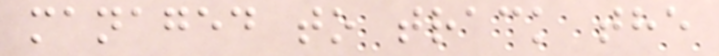managed to track the
